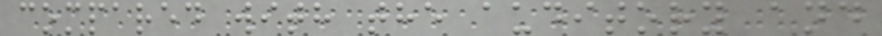compared with the auditory and
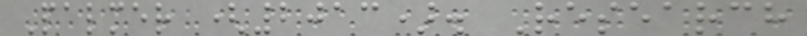Palmer (2013). Research
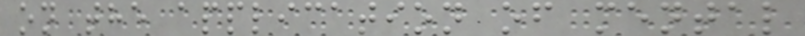on the application of mental
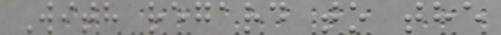With regard to the
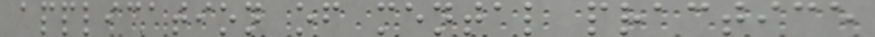application of mental practice
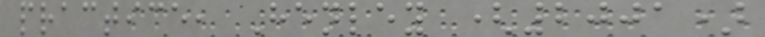practice, Henley (2001)
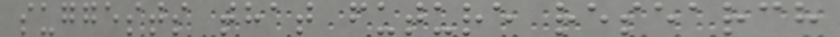suggests that future research
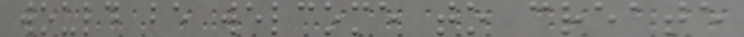would be welcome to create
